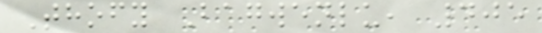Thofy Bagwenlu, 405
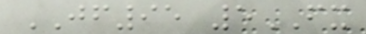JF95 5FX
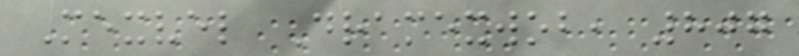Mexvel Dramexwob, 807
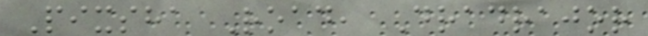Pixsha Road, Dradrajor
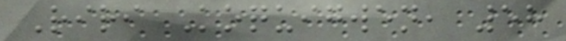Riri Koquigwen, 58
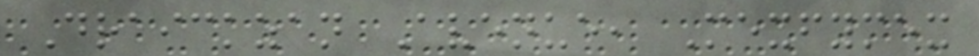Draickzan Avenue, Mexfymex
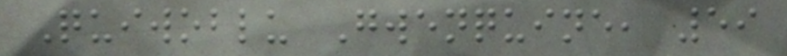Quiwoblu Gwenquine, 59
